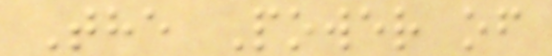The Power of
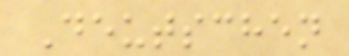Deutschen
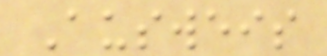Ausweis
